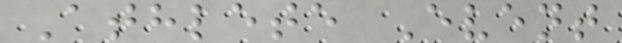Athlete Event
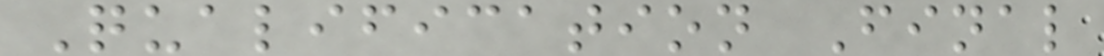Qualification Final
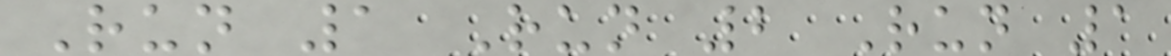Run 1 Run 2 Run 1
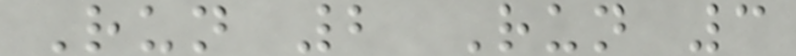Run 2 Run 3
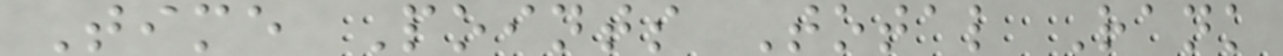Time Points Total Rank
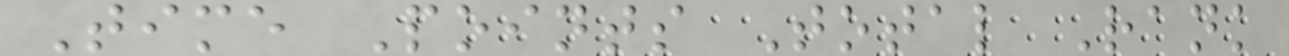Time Points Total Rank
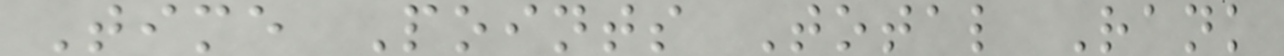Time Points Total Rank
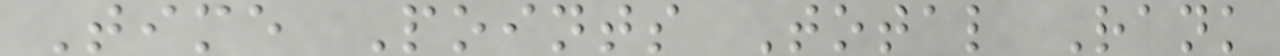Time Points Total Rank
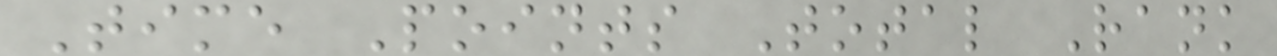Time Points Total Rank
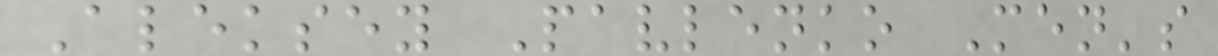Aleksey Pavlenko Men's
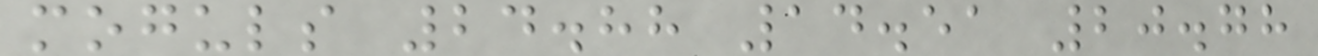moguls 24.88 14.51 20.78
